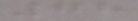78
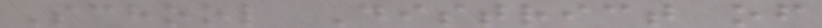School District of
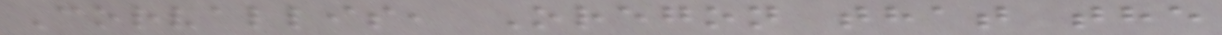Corvallis, Oregon that the
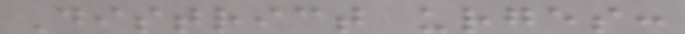District urges:
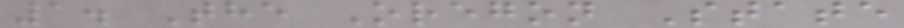1. The Oregon State
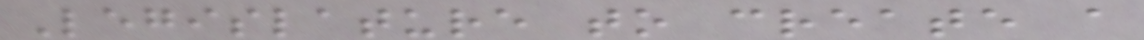Legislature to create a
